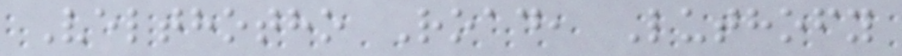Velthotho Road, Luthofy
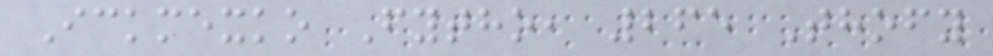Ickmexko Fytho, 265 Thofy
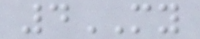4MY
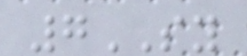7SY
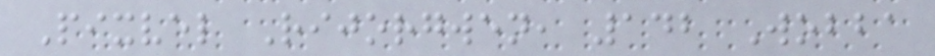Pixvel Rijorgwen, 142 Wobba
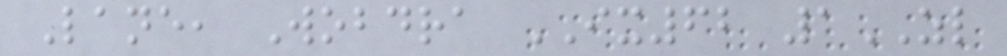Lane, Wobdra IX62 1ZL
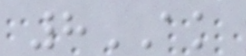8AK
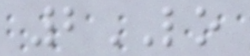2LO
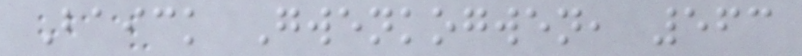Baick Gwenkogwen, 563
